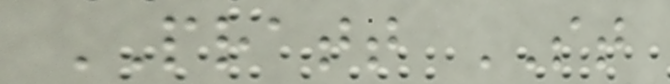PRATT ST
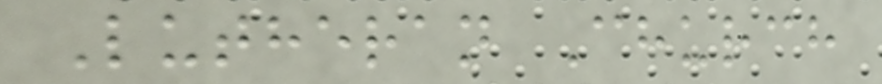Lutheran Church
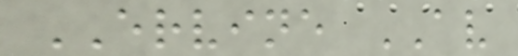ERVINE AV
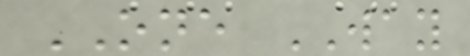ONE WAY
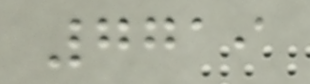7719
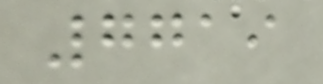7719
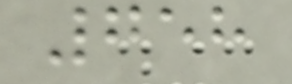758
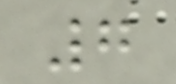7
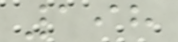198
